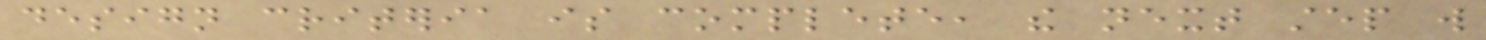design criteria is complete, the next step will
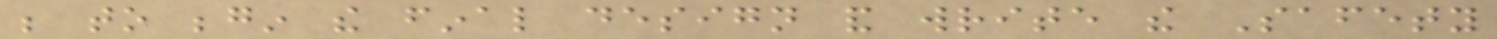be to begin the final design and write the Safety
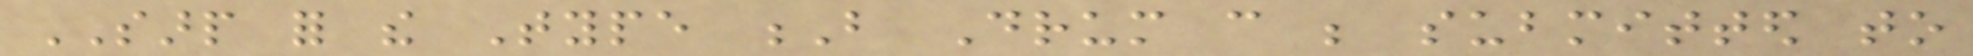SARP for the Type B Drum can be submitted to
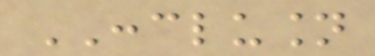CONCLUSION
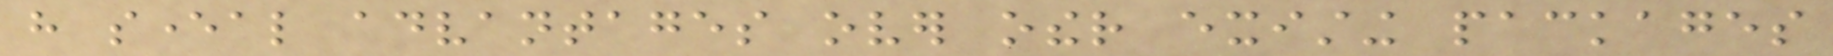have several advantages over other existing packages
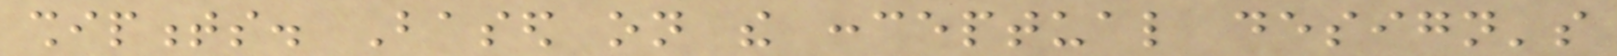shipments. Based on the conceptual design's
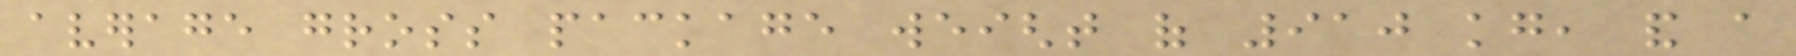average gross package weight of 910 kg, and a
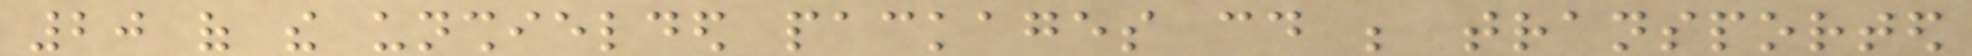20 of the unshielded packages could be transported
